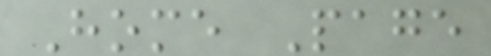Home Page
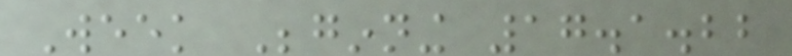Week Beginning 17.1.22
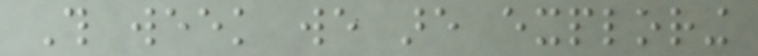This week we are exploring
